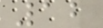12
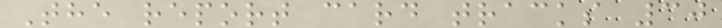The report card tracks 30
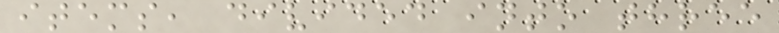items, divided into three
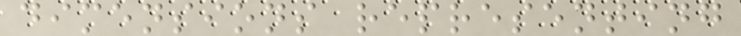dimensions representing
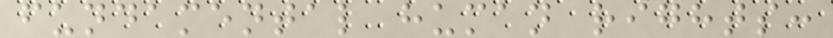fundamental human rights:
